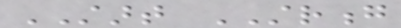START STRONG
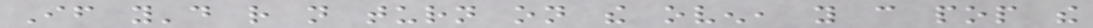If you'd rather not turn on the oven, you can pop the
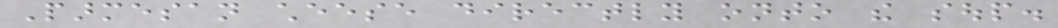Parmesan cheese directly onto the soup.
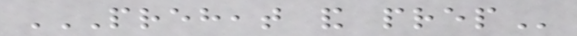PREHEAT AND PREP
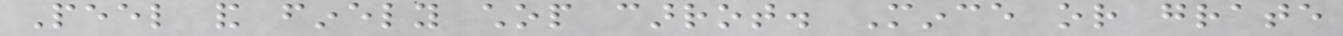Peel and finely chop carrot. Mince or grate
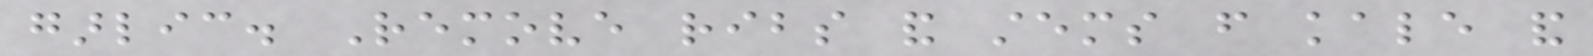garlic. Remove ribs and stems from kale and
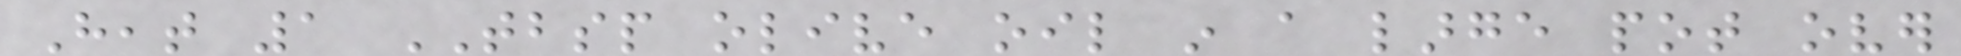Heat 1 TBSP olive oil in a large pot over
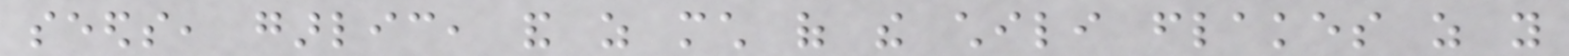seeds, garlic, and as much of the chili flakes as you
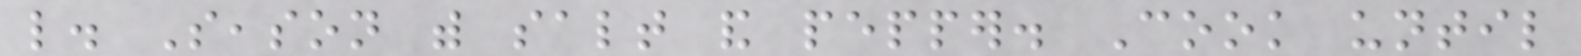like. Season with salt and pepper. Cook until
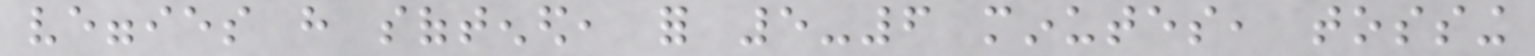veggies have softened, for 5-6 minutes, tossing
